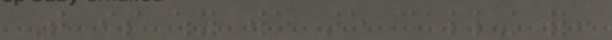That is why we are calling for:
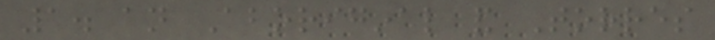1. an Aboriginal and Torres
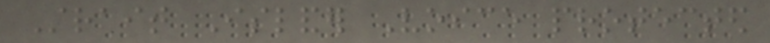Strait Islander Voice protected
